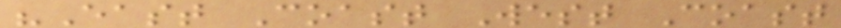"East Coast West Coast
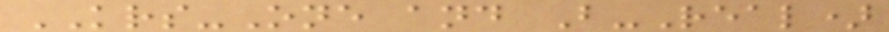KRS-One and B-Real)
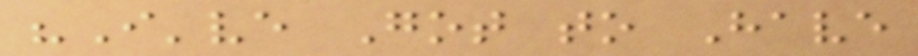"I've Got to Have
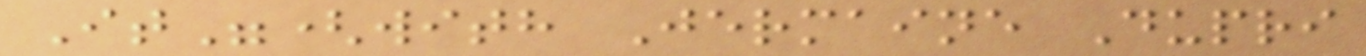It"(with Jermaine Dupri
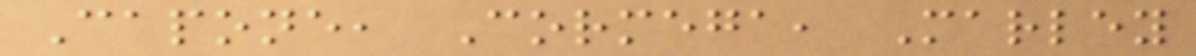Capone, Cormega, Marley
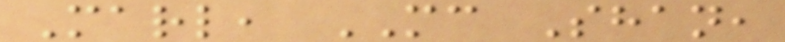Marl, MC Shan,
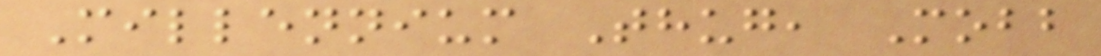Millennium Thug, Mobb
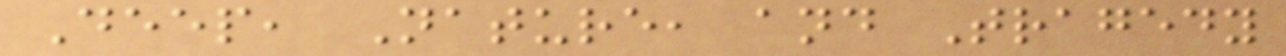Deep, Nature, and Tragedy
